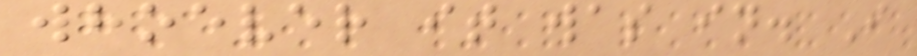whoever it was in. I
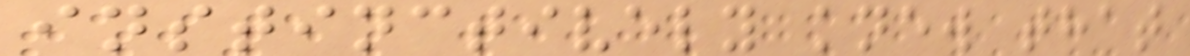instinctively knew that
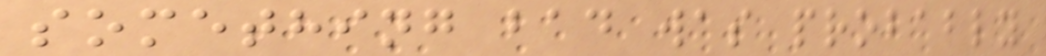something bad was probably
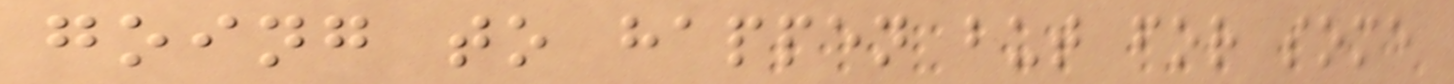going to happen but for some
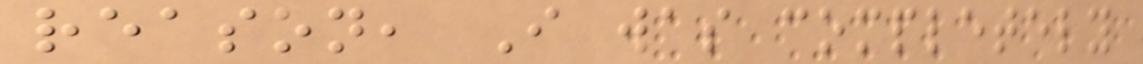reason, I was completely
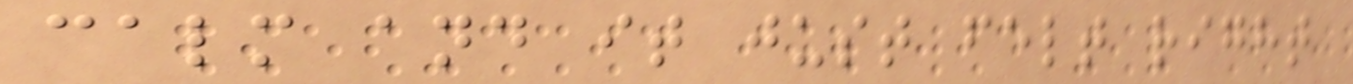calm and it just felt right
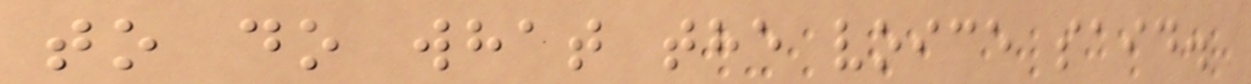to do what the voice said.
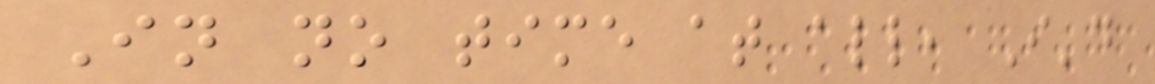In no time at all, I'd
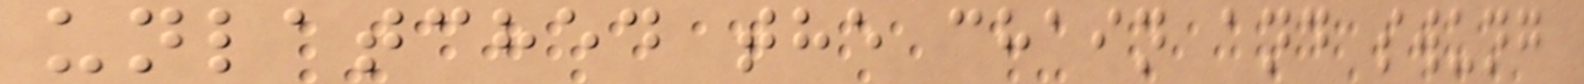unlatched the chain and swung
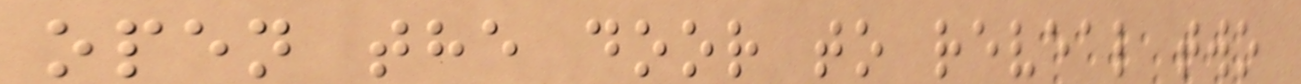open the door to reveal two
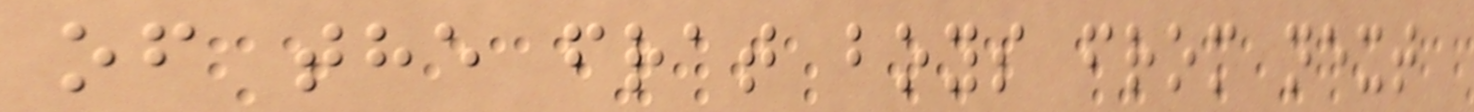of the frat boys from next
